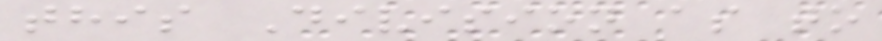this Division as to
